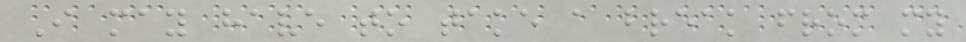I may have to take a break from my
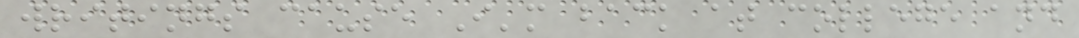writings cause I'm back at college and
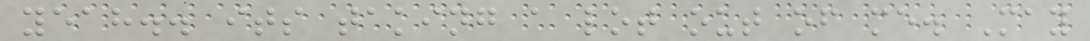yeah.. its taking a lot out of me. May
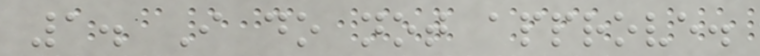1. I do not approve.
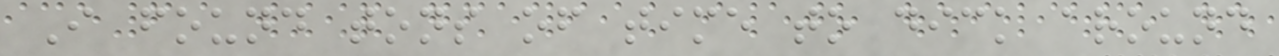I found tons of time to dick around
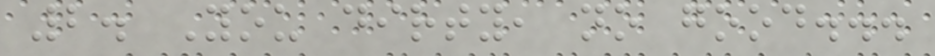2. You dirty, no good...
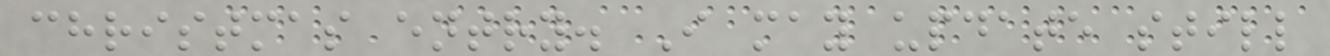christmas entry. I may update still
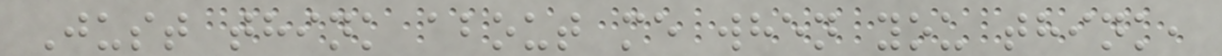Just think about me when you think,
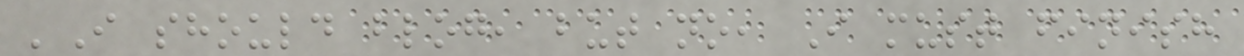'I should blog, but no, I must finish
